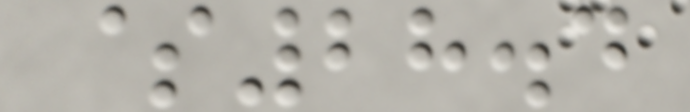$28.4
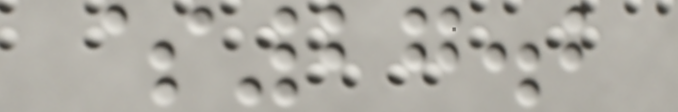$27.2
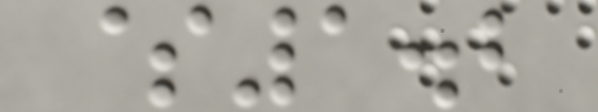$1.2
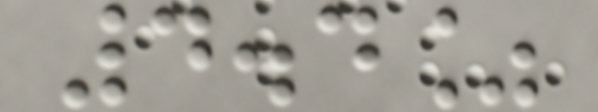4.4%
